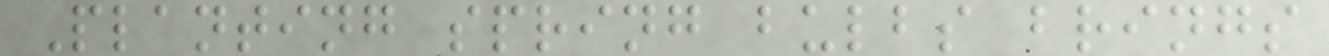Planting spring bulbs brings
